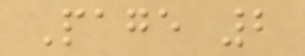Page 2
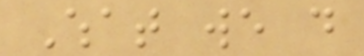What we do
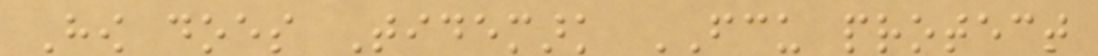How does Tidemark FCU protect
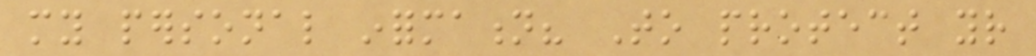my personal information? To protect your
